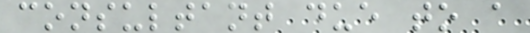consultant due to a
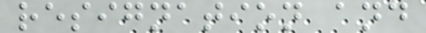resignation and
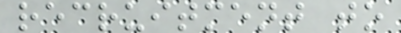recruitment to
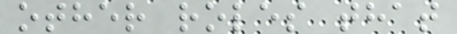other roles that
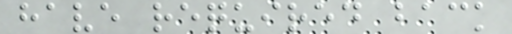have required back
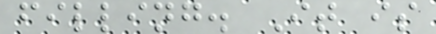filling. It is
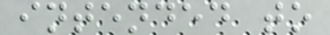intended to
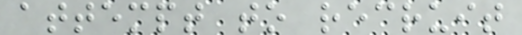attempt to recruit
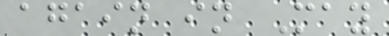again in May
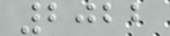2022
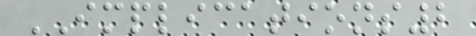IMPLICATIONS2
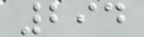294
